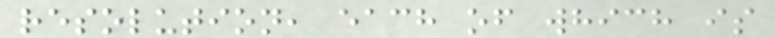resolution, each of which is
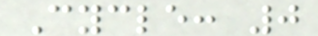Cycle: 0
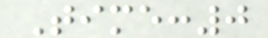Time:0
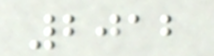2012
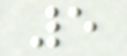5
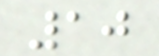10
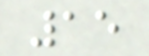15
